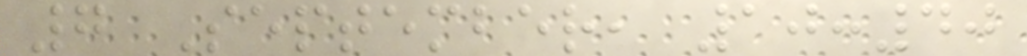7 September, 10:40
